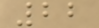22
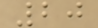20
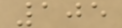105
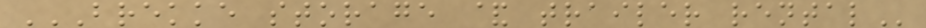BREKKE STORAGE & TRAILER RENTAL
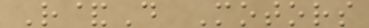R&D Motors
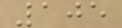105
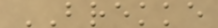BREKKE
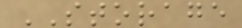STORAGE
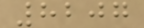8207
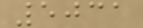5031
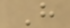H
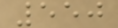550
